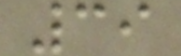39
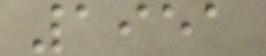1951
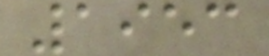1953
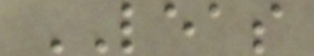LEAS
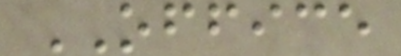OFFICE
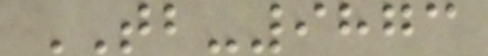TB-9873
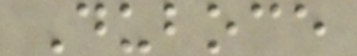Duboce
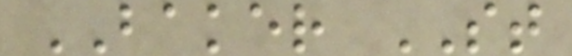BAKER ST
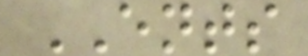ENTS
